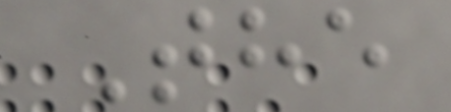The
